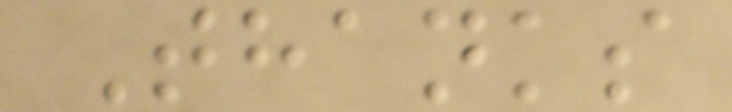Thanks
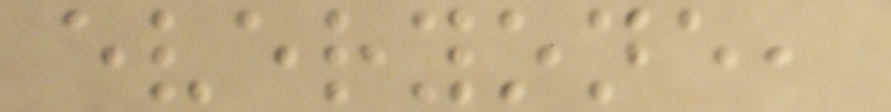everyone,
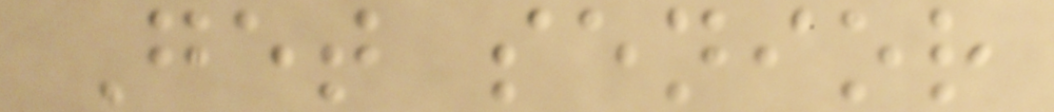Get senior
